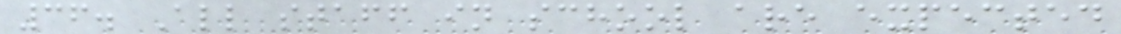36. All staff in school are expected
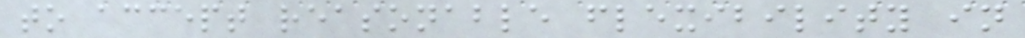to accept reasonable flexibility in
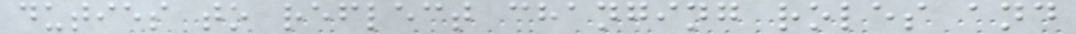duties to reflect changing roles and
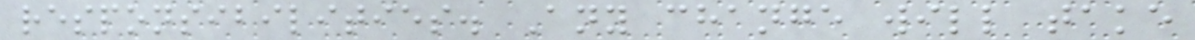responsibilities. Any change will take
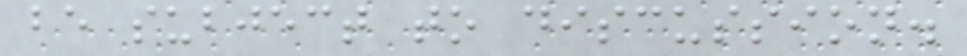be subject to discussion.
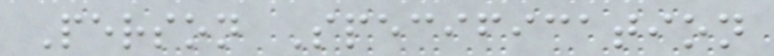Person Specification
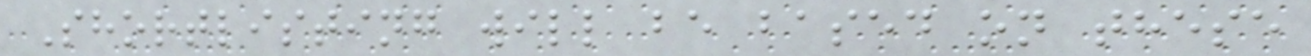Shortlisting will be based on these
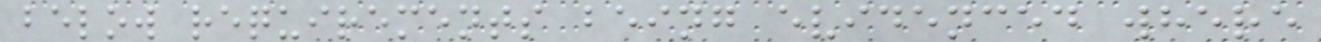below requirements being evidenced where
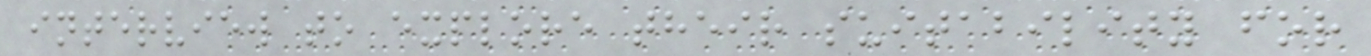interview to explore their suitability for
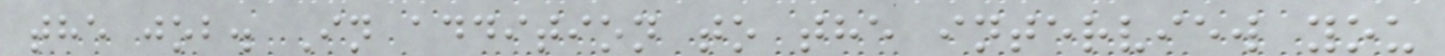the job. In addition to the interview you
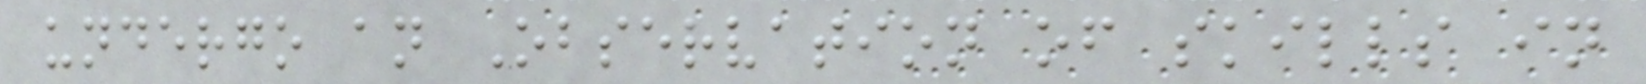undergo an Observation of skills in
